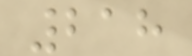218
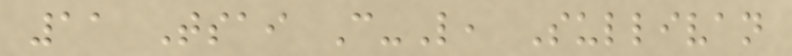11 Tsai C-L, Sullivan
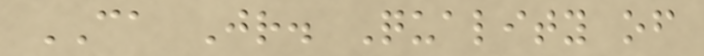CA Jr. Quality of
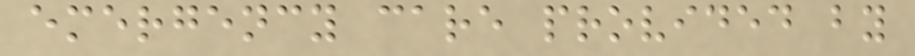emergency care provided by
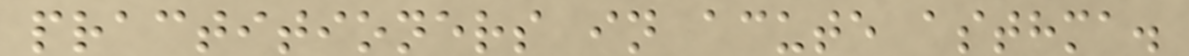practitioners in acute asthma.
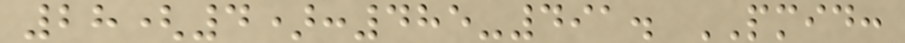28(4):485-491. PMID:
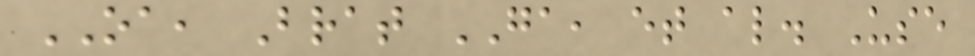OA, Brat GA, et al. Use
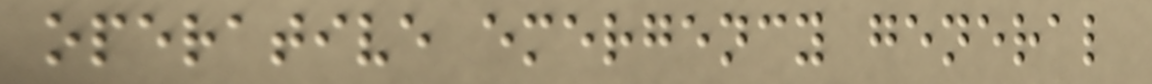operative emergency general
